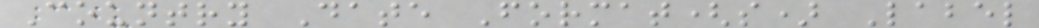Country Date Format(s) Label
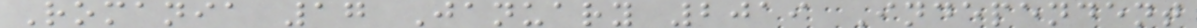Romania 17 January 2019 Independent
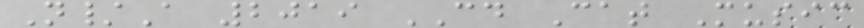N/A 2019 CD Cat Music
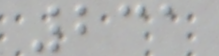231
